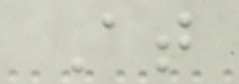At
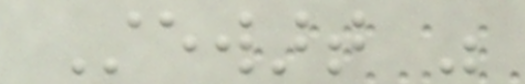Stewart was
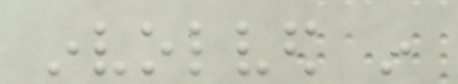involved in
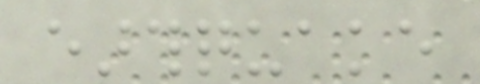earthquake
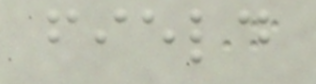field
